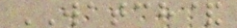WATCH&
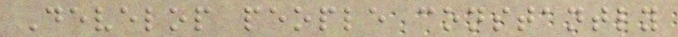Develop people constantly
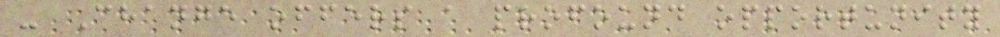- Change offers a profound opportunity
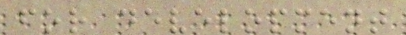for development
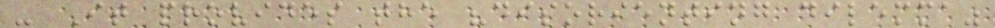- It provides the "disorienting dilemma"
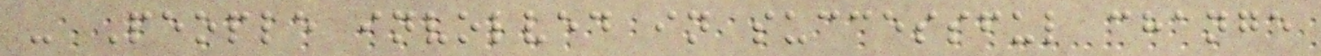- People involved in successful change
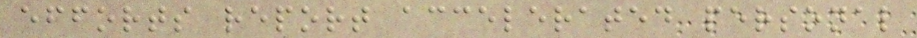efforts report accelerated personal
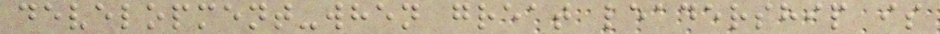development-when great leadership is
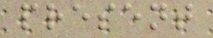present
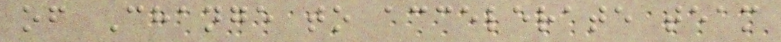of Change to accelerate team
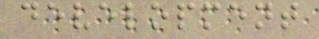development
